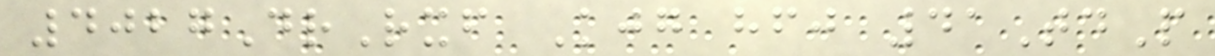4027DrRxf Kjg hfj 41TdP
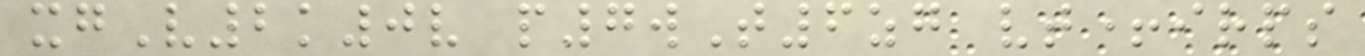xgV2k0v p7wT6zg vt+irps
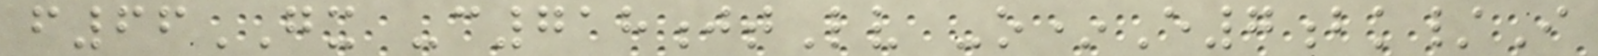f66GX -c718jtLv -o*E7bk/I
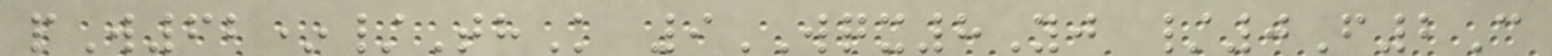pW62*/ThK 9WQX8Yj /0F2C
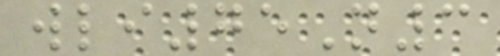wli75N3
